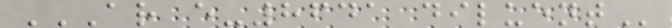AR E-8641 DILUENT
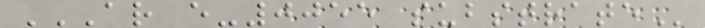AR E-0055 SUBSTRATE
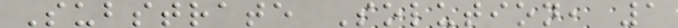Substrate Solution, 1
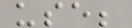use;
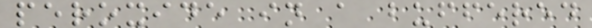peroxide in a buffered
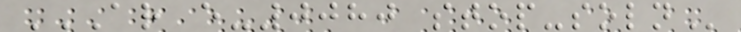AR E-0080 STOP-SOLN
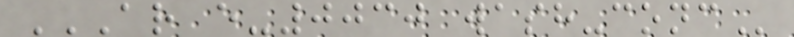AR E-0030 WASH-CONC
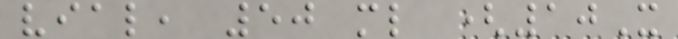vial, 50 ml (10X
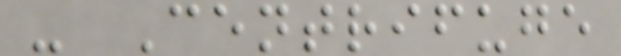- Centrifuge
